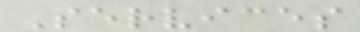Services
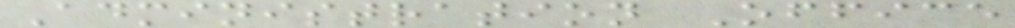Administration Office
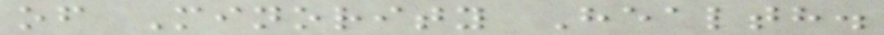of Minority Health.
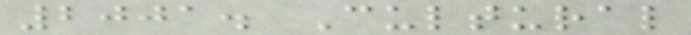2001. Cultural
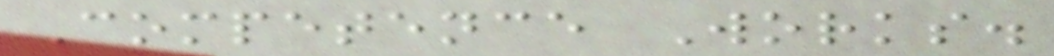Competence Works.
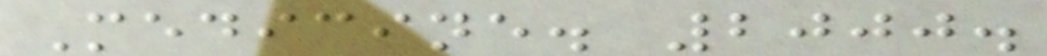Medicine. 2000.
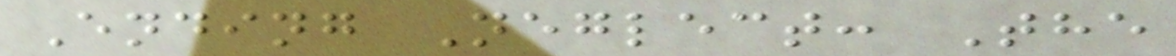Ending Neglect: The
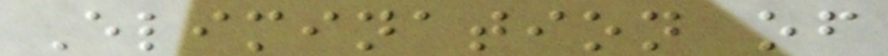Elimination of
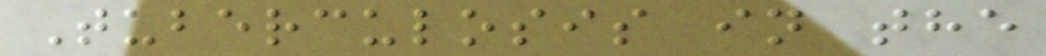Tuberculosis in the
